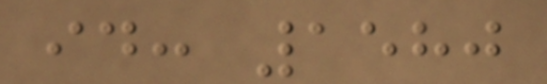id: 1580
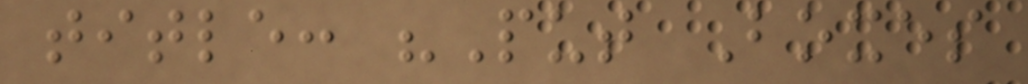title: "Put Boxes
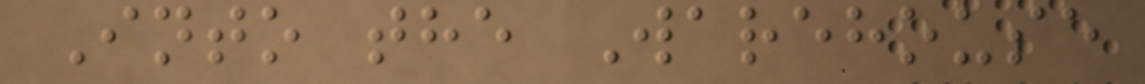Into the Warehouse
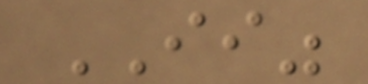II"
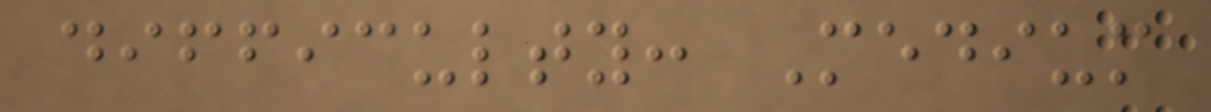difficulty: Medium
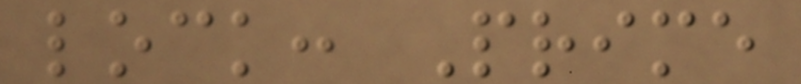lock: Prime
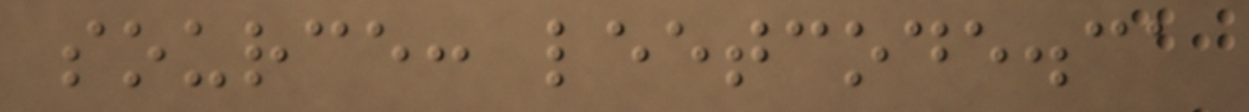source: leetcode.ca
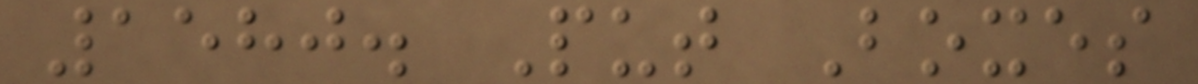1580. Put Boxes
